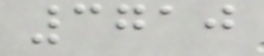3710
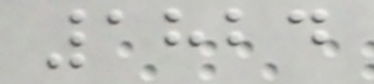1824
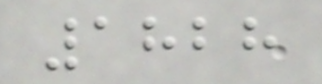1828
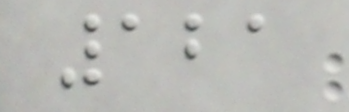121
